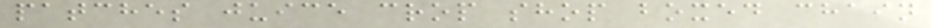patches juice crop shop boxed chain
